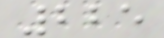225
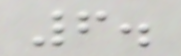6.
